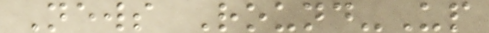News Round-Up
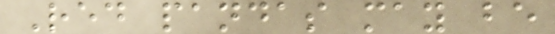Red pandas may be
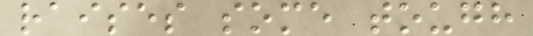raises some tough
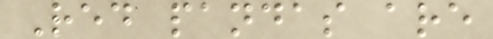Red pandas are
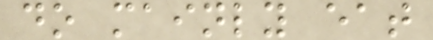do mainly eat
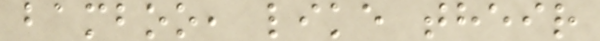bamboo, like their
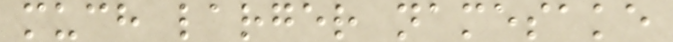much larger namesake
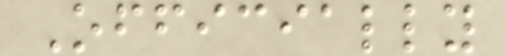Officially
